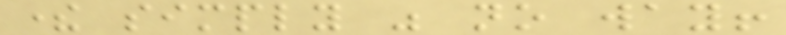there simply was no way!
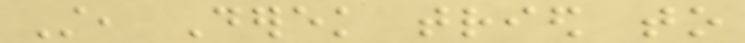Still, Derek tried to
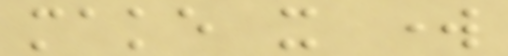make it work
